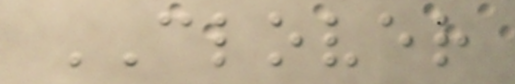CLOVER
